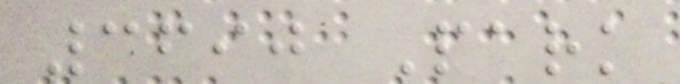3690 Park
